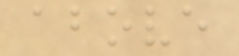above
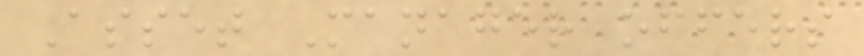Asset Manager offers
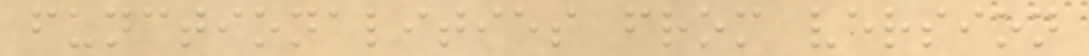functionalities from version
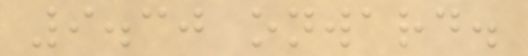9.30 onward.
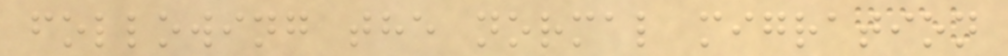following the normal migration
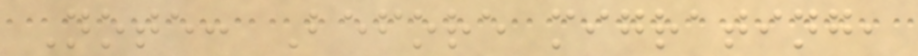Note: Before migrating,
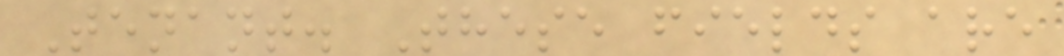Tenant. These fields are
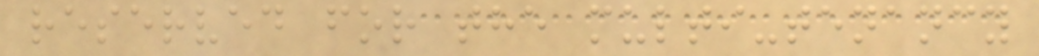reserved for the multi-tenancy
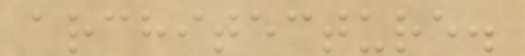architecture.
